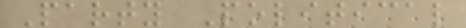Party Political
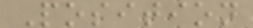Position
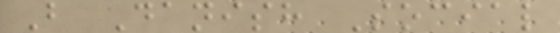B Danish Social
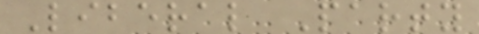Liberal Party
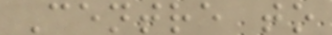Centre to
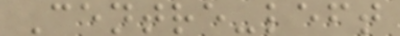Centre-left
